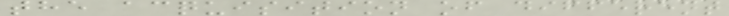the acquisition of different
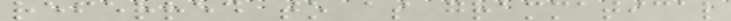referred to as grammatical
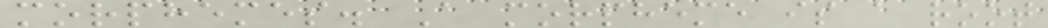morphemes. A morpheme is a root
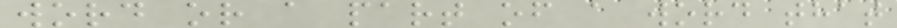word or a part of a word that
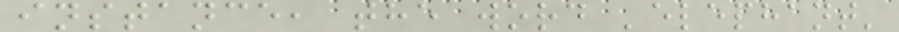instance, the word 'elephant'
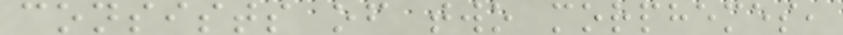consists of two morphemes,
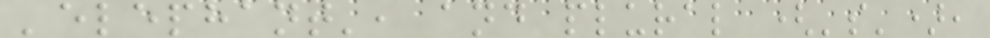'elephant', and plural ('s'),
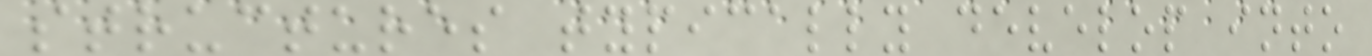structures typically develop into
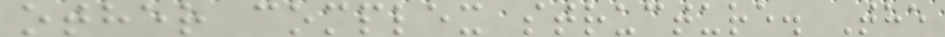other complex structure. The
